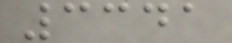3341
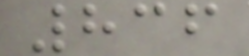836
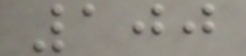100
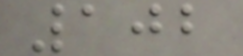102
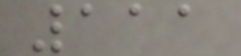111
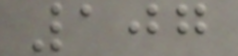107
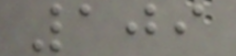109
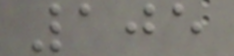105
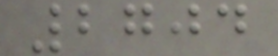2704
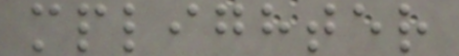mplighter
